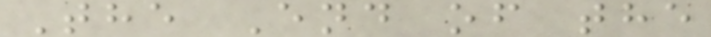The End of the
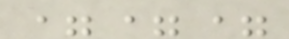===
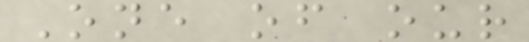One of our
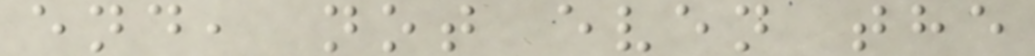end, not even the
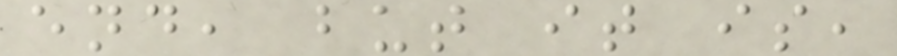end, but it is,
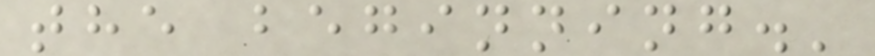the beginning.'
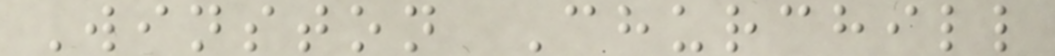Winston Churchill
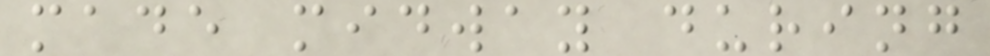made midway during
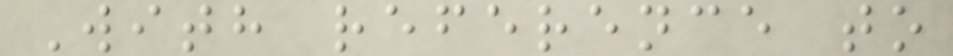With reference to
